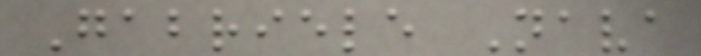Gabriele Nava
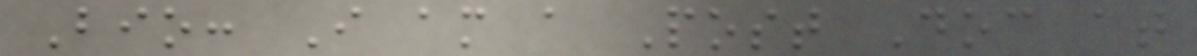Bio: I am a Post Doc at
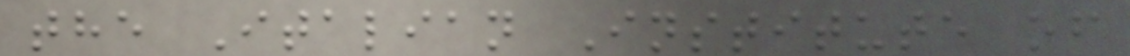the Italian Institute of
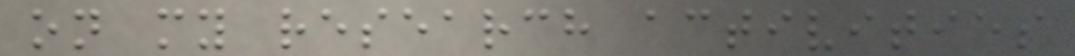on my research activities
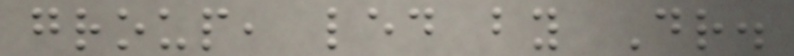group, led by Dr.
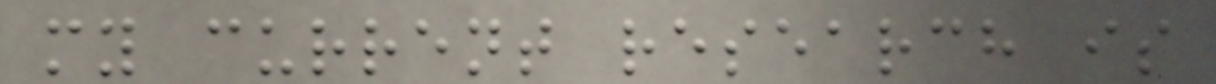my current research is
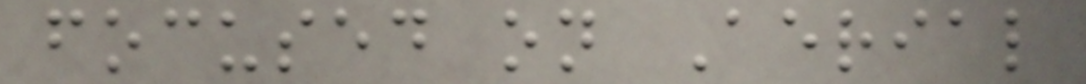focused on Aerial
